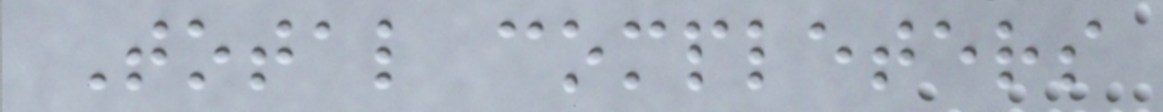Total completers
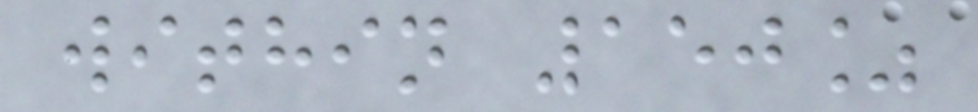within 150%
